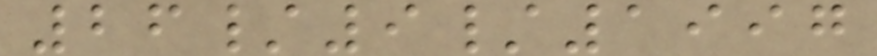26/9/1997
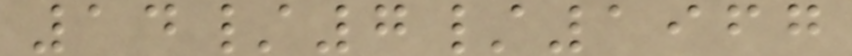14/7/1967
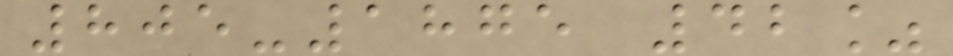805-1875 42%
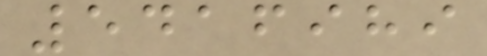5416989
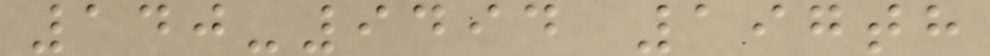140-9494 197th
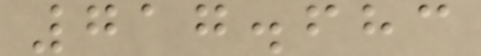717.683
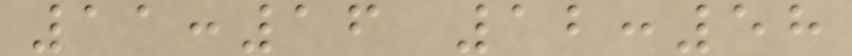11:16 12:58
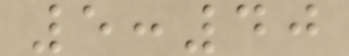5:40
